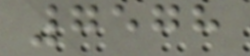7578
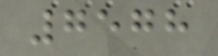7578
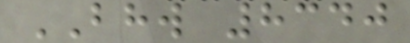BHW 8340
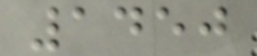1450
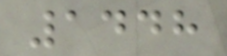1448
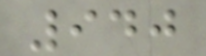940
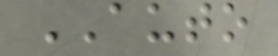AUTO
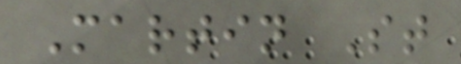Martin St
